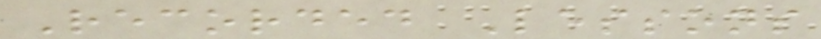Recorded Lessons
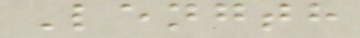Length
